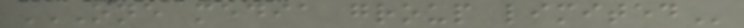ONE MEDIA GROUP LIMITED
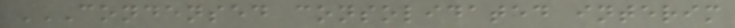CONDENSED CONSOLIDATED INTERIM
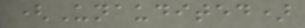(Unaudited)
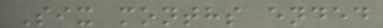Six months ended
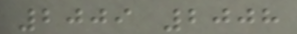2009 2008
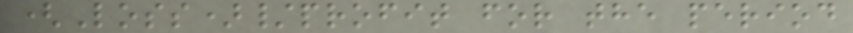(Loss)/profit for the period
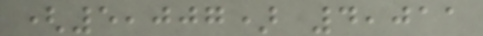(5,007) 4,011
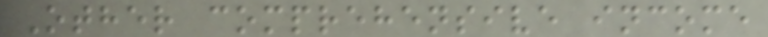Other comprehensive income
